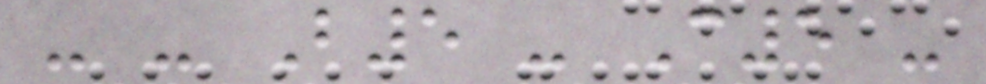- - B5 - C5 -
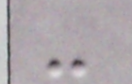-
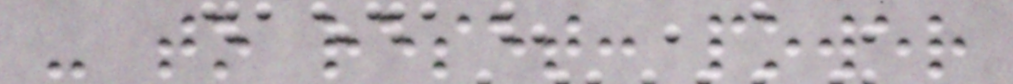- to reset: power
